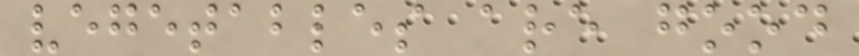vegetables are good
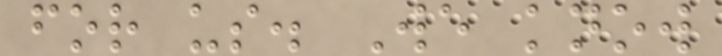for us. We know
